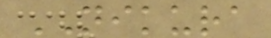NIKURA
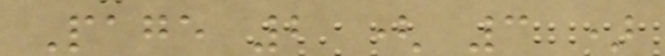Page 2 ( 3 )
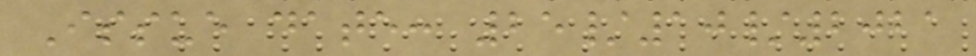Issue date: 25/10/2021
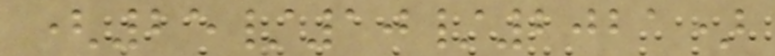(25/10/2021)
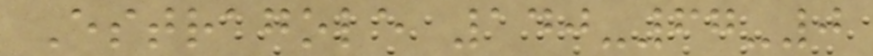Estragole 140-67-0
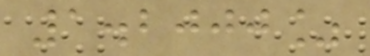1.2000%
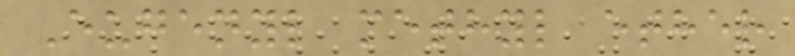Eugenyl methyl ether
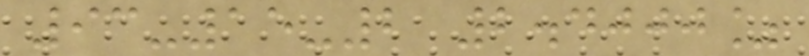93-15-2 2.4000%
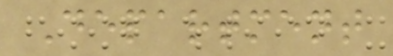Department
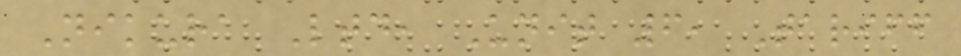Nikura Ltd, Unit 6, Tariff
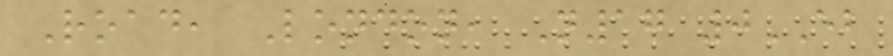Road, London, N17 0EB
